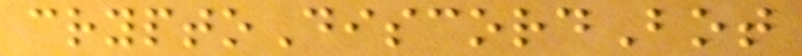cryptoDiscordBot
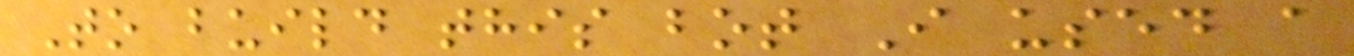To build this bot I used a
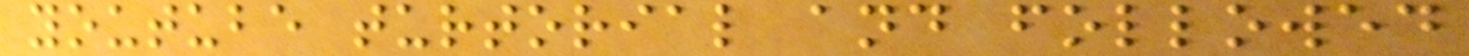youtube turtorial and followed
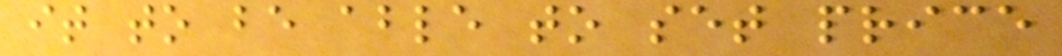it to be able to set price
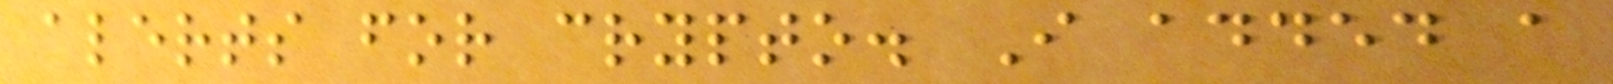alerts for crypto. I added a
